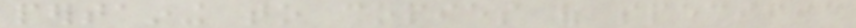pertaining to copies of specific
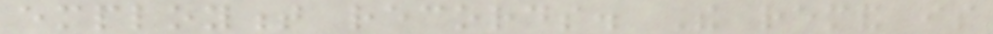employment records. The remand is
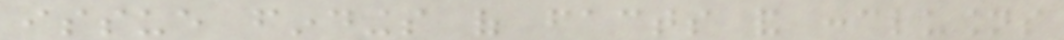issue findings of facts and conclusions
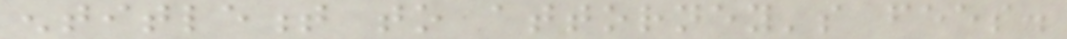entitlement to attorney's fees.
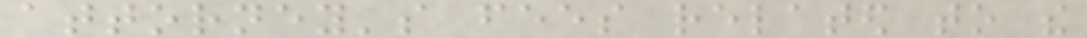attorney's fees related to the
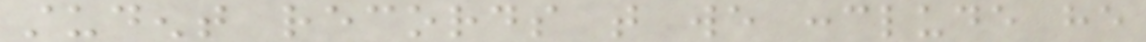student records that we conclude he
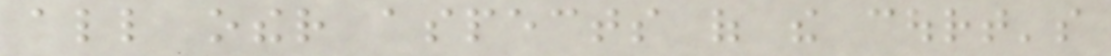all other aspects of the court's
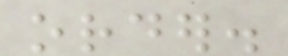order.
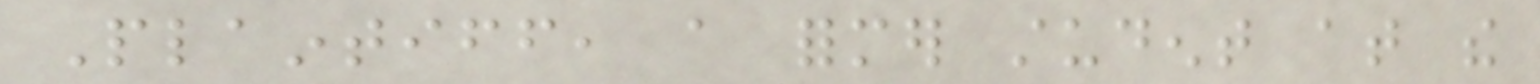Plaintiff, a former student at the
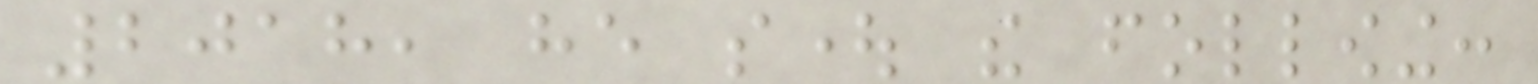2018, he sought the following:
